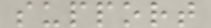support
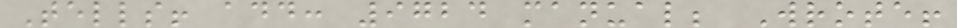Tells! add: 9724 manual; Wrote!
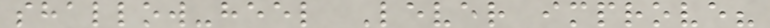shallow-heel Lever improve?
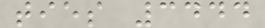ties 3444
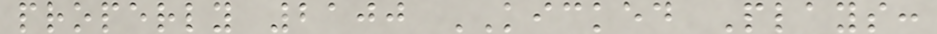properly 2100 KICKED Plays:
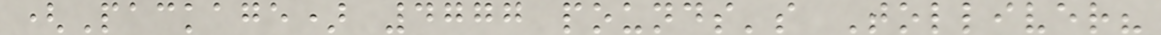(Package) 4777 pounds's Tolliver?
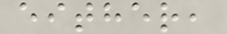either,
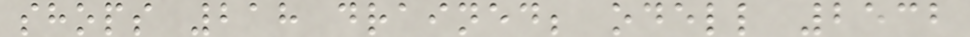shops 218 drained; odell 2532
